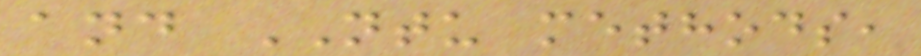and NTU methods,
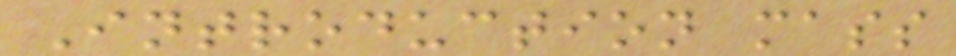Introduction mass
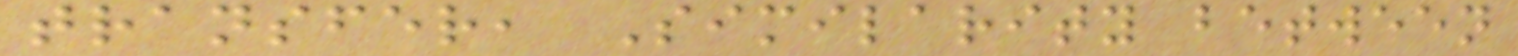transfer, Similarity between
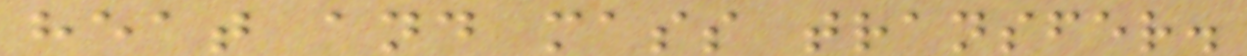heat and mass transfer.
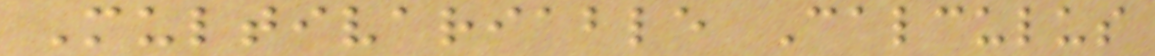Multivariable Calculus
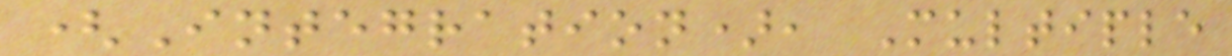(Integration), Multiple
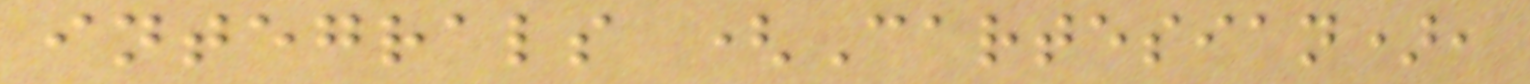integrals (Cartesian),
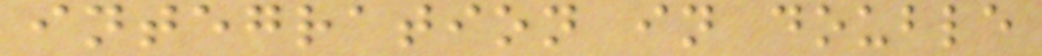integration in double
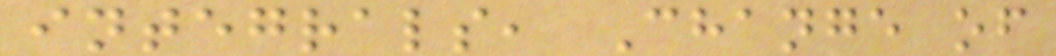integrals, Change of
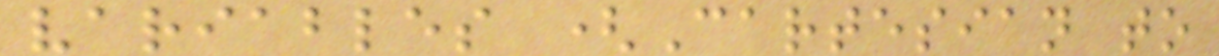variables (Cartesian to
